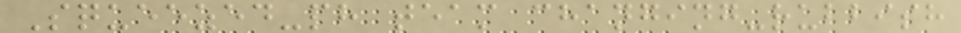Squeezed-ph team changing-rubbish
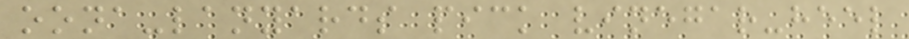oona-lanyards pick vinegar-heel
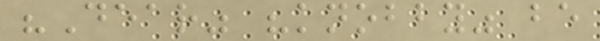"Dear" "knobby" be
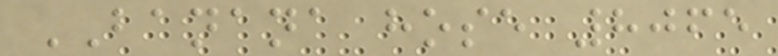BANANA hose 8065
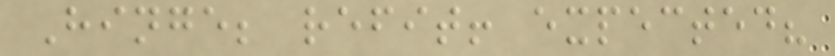Hinge; refit! expected?
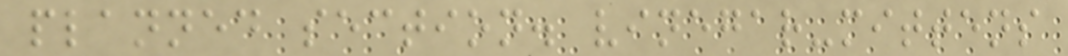planned section. vinegar-mittens
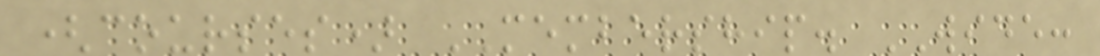(courses) MEMBERSHIP. WIDE:
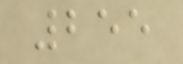255
